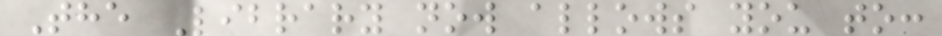The Library now allows you to:
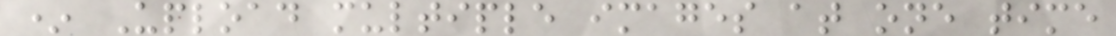* Upload multiple images at one time
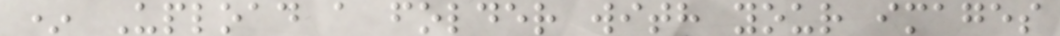* Upload a folder with your images
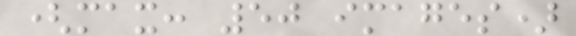(max: 50 images)
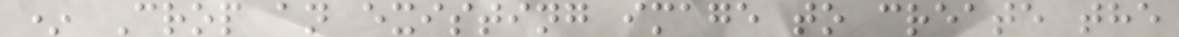* Crop an existing image to create the
